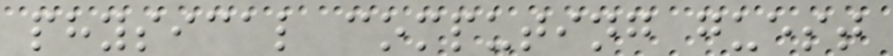physical computing guest
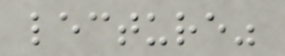lecture"
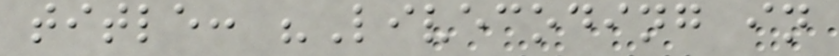title: "Livecoding in
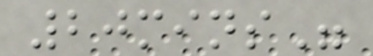20mins"
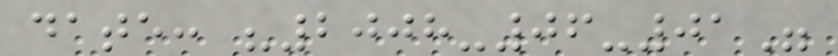date: "2008-06-01"
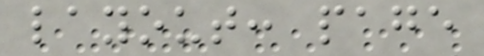layout: page
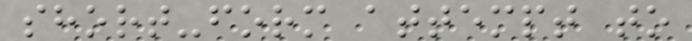short-form attempt to
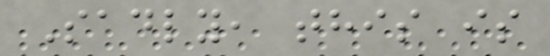Sadly, this is
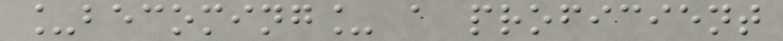_becoming_ a proficient
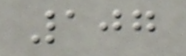107
